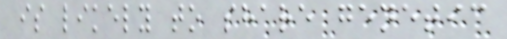is likely to share genetic
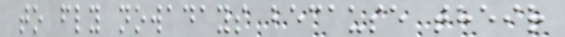to fly nowadays because their
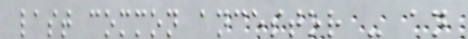last common ancestor - an
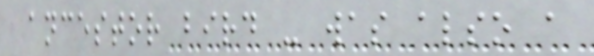ancestor bird - was also a
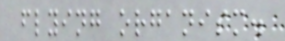flying organism.
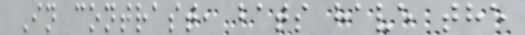In contrast, bats have the
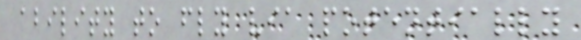ability to fly via potentially
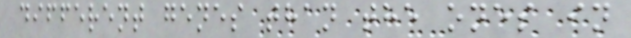different genes than the ones in
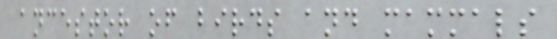ancestor of birds and mammals
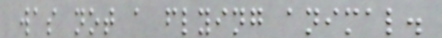was not a flying animal.
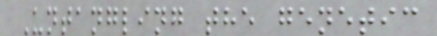Untangling the genetic
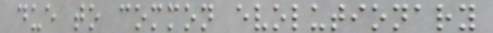due to common evolutionary
